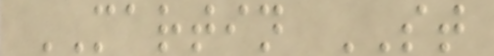MARTIN ST
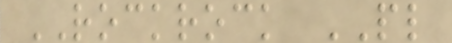ROCKROCK PL
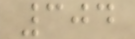304
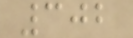302
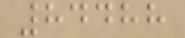84488
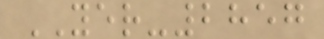YER-2857
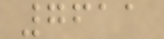7611
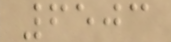6503
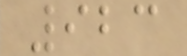923
